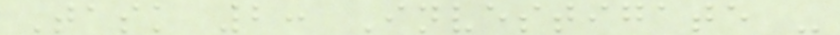Task 2: Investigate -
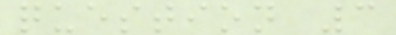question 3
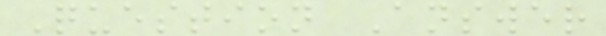Question Answer
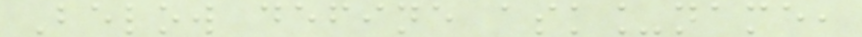Below define ask_name,
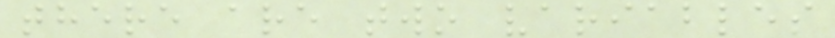there are two variables
